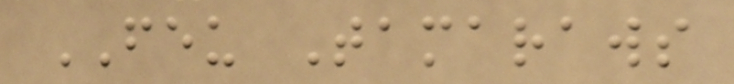FEU Tamaraws
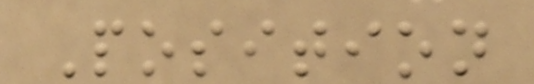Position
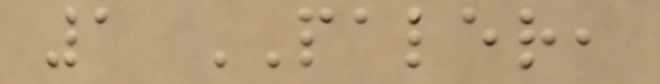1 PALER,
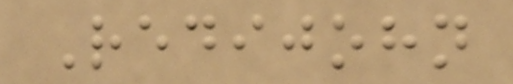Redijohn
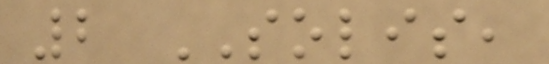2 SOLIS,
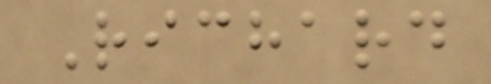Richard
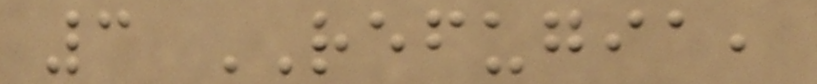3 REFUGIA,
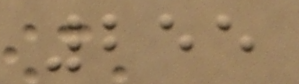255
